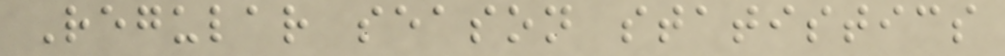Regular season statistics
